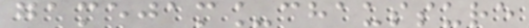gamejam_chaussure
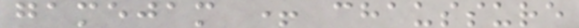gamejam + chaussure
